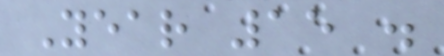Year 15 .
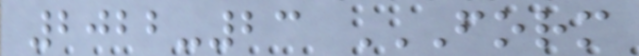2022-23 FORM
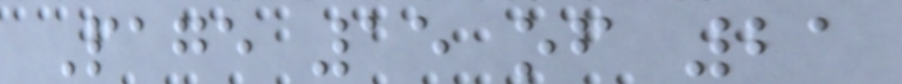Page 15 of 21
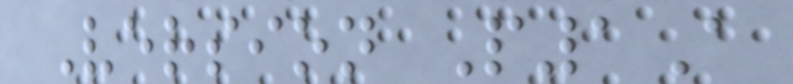Version P1A
